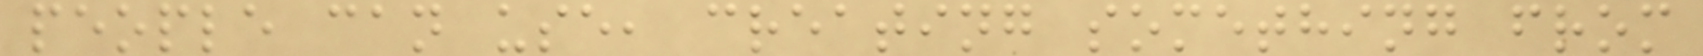people can use, creating something from
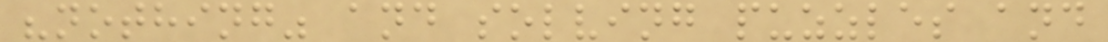"nothing" and solving puzzles and
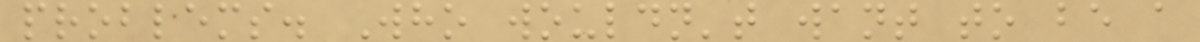problems. Who wouldn't want to be a
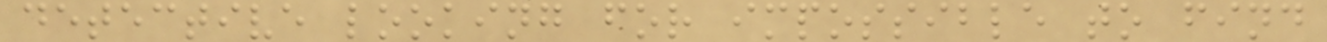detective looking for impossible to find
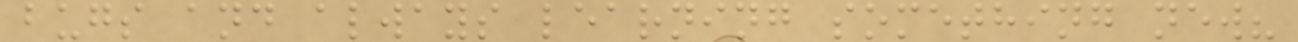bugs and always learning something new?
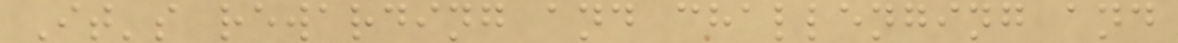It's rewarding and challenging and
